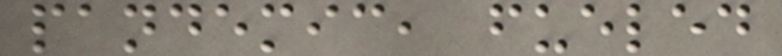pandemic, fueled
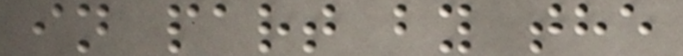in part by the
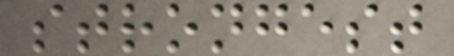strongest
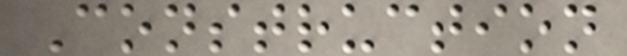Construction
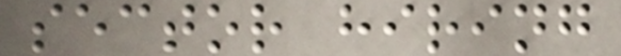sector hiring
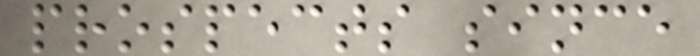prospects since
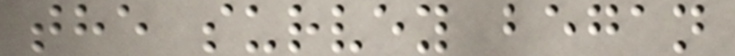the survey began
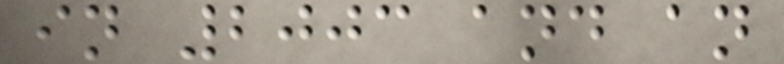in 2003 and an
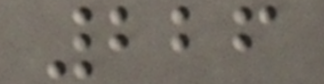226
